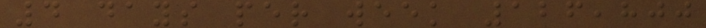4 days per week 126,800
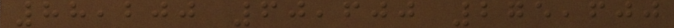88,200 60,600 275,600
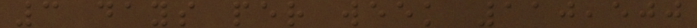3 days per week 110,500
